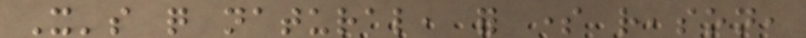It's quite natural, for some reason,
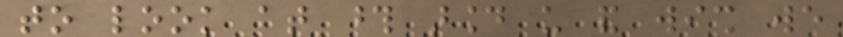to look at those around us and wish we
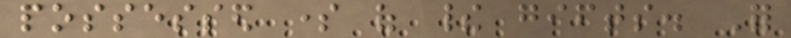possessed some of their gifts. For
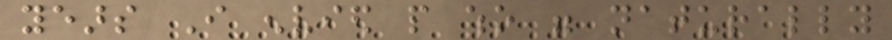years I envied people who were naturally
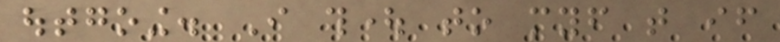outgoing. I thought to myself that if
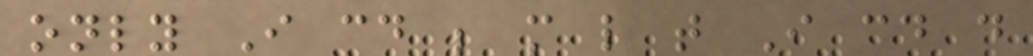only I could be more like that I could do
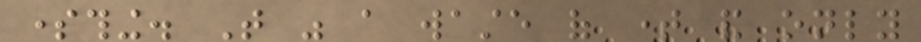something. That was a waste of time and only
